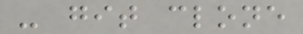- git clone
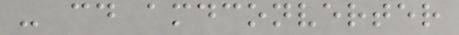- cd amdconverter
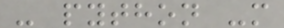- python -m
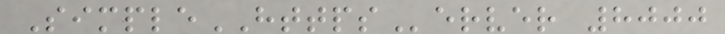SimpleHTTPServer 8000
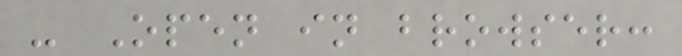- Open in browser:
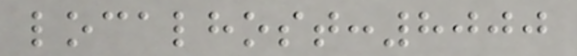localhost:8000
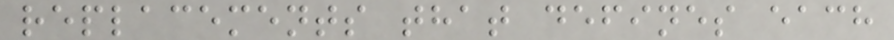replacements that defines each
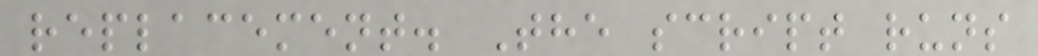replacement. The script runs
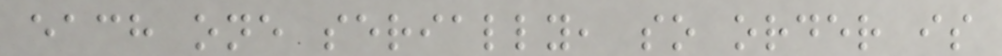each one serially, so order is
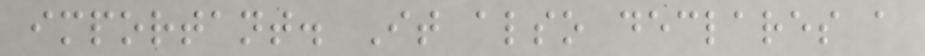important. It also declares a
